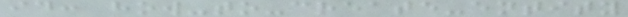id: how-to-create-entity
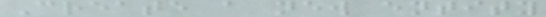Create a new entity
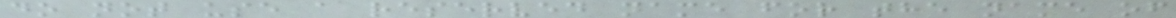do not use a reserved name for the name of
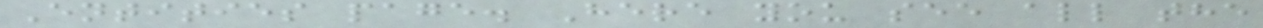Entities page. Here you see all the
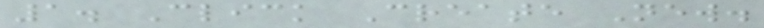1. Click Create New.
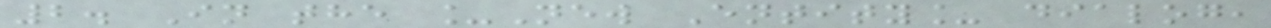2. In the _New Entity_ dialog,
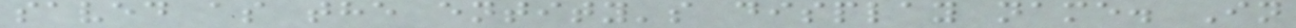saved as the entity's display name. In
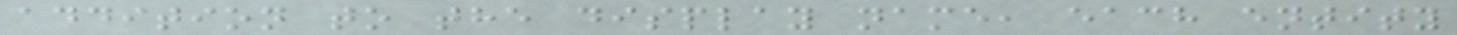addition to the display name, each entity
